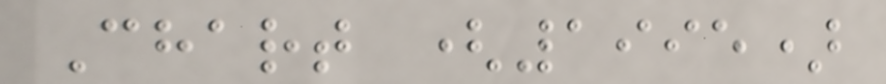Chart (1995)
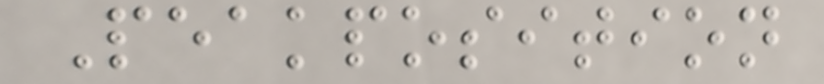Peakposition
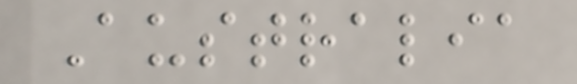Australia
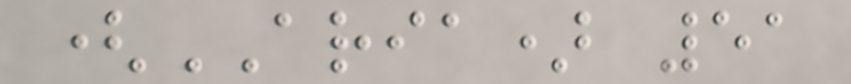(ARIA) 51
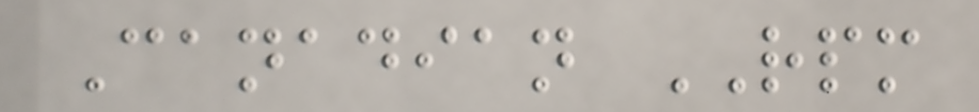Canadian RPM
